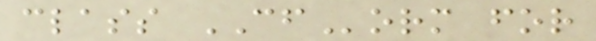class CForm for
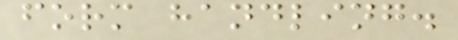form handling.
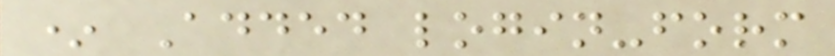* Added login-form
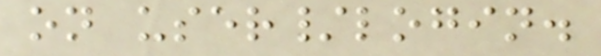on user/login.
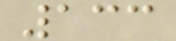133
